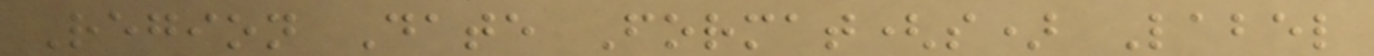Region Date Format(s) Label
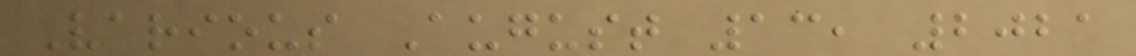Various August 13, 2021
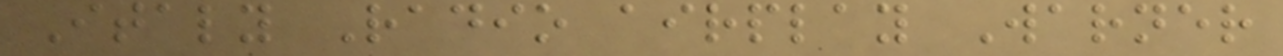Italy Radio airplay Warner
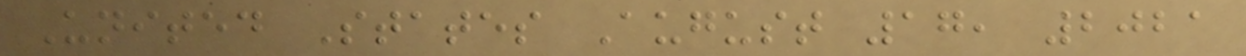United States August 17, 2021
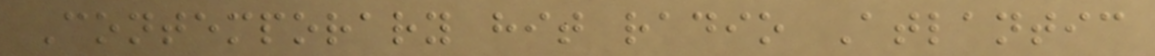Contemporary hit radio Atlantic
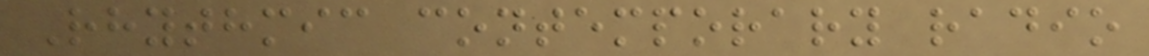Rhythmic contemporary radio
